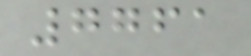7761
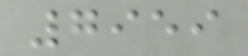7959
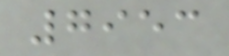7953
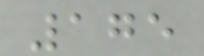175
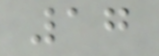17
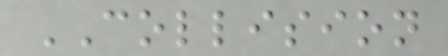COLLISION
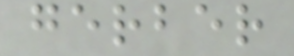gerber
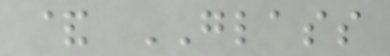& GLASS
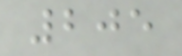205
